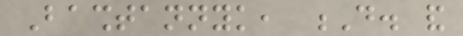Bashtannyk, D. and
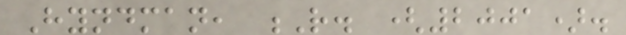Hyndman, R. (2001).
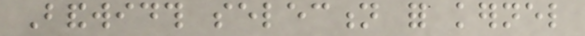Bandwidth selection for kernel
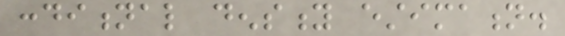conditional density estimation.
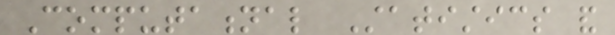Computational Statistics and
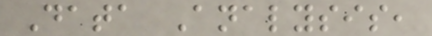Data Analysis,
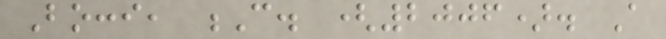Bocci, C. (2006). A
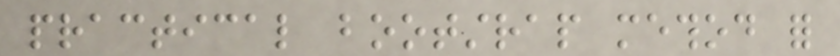practical bootstrap method for
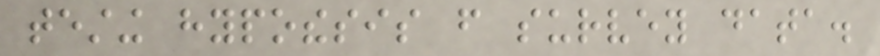testing hypothesis from survey data.
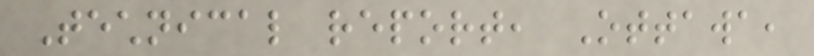Technical report, Ottawa,
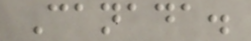Canada.
